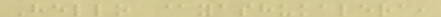Hello @yashukalera,
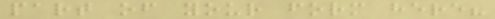part of your form here?
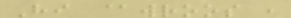Hi @wroos ,
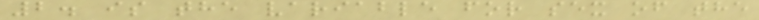2. is the variable for sex of the
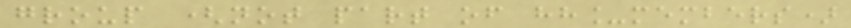group (not part of hh_members)
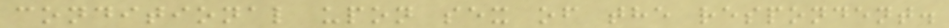conditional upon sex of the respondent.
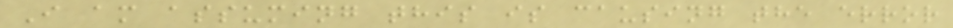I am assuming this is causing the error
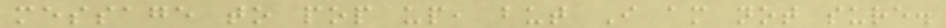message to pop up, but I am not sure.
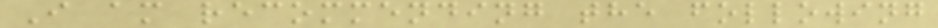I am recommending the following
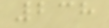238
